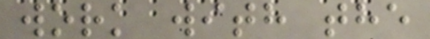work with the
